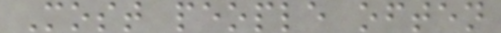Most people often
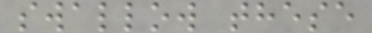swallow these
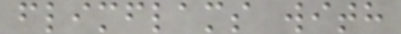flimflams with
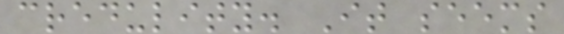credulity. It seems
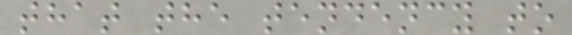that the tendency to
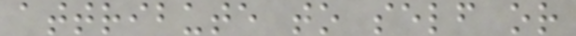attribute to self or
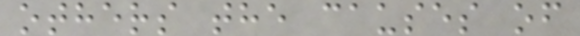others the causes of
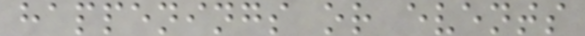happenings or events
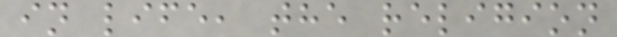in life, the religion
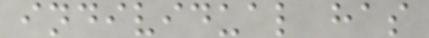individual has
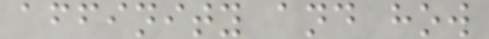affinity and how
